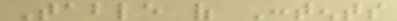Table of Contents
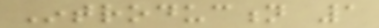Introduction 1
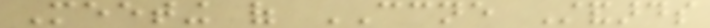Meeting of CCNE Standards
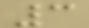3
